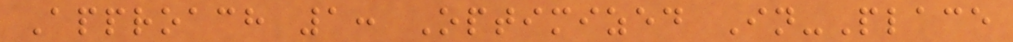Approach 1: Optimized In-Place
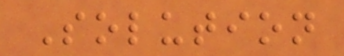Solution
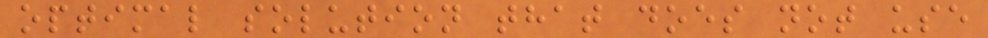optimal solution that does not use
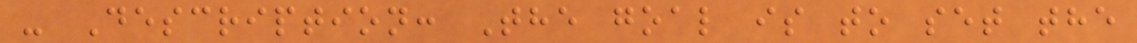- Description: The goal is to set the
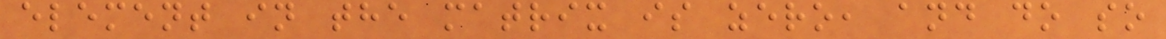element in the matrix is zero, and do so
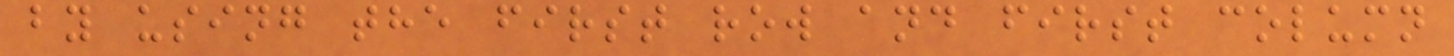by using the first row and first column
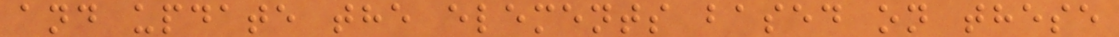and update the elements based on these
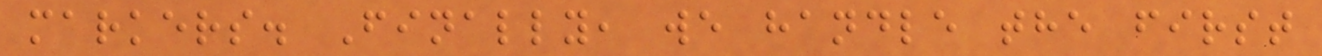markers. Finally, we handle the first
